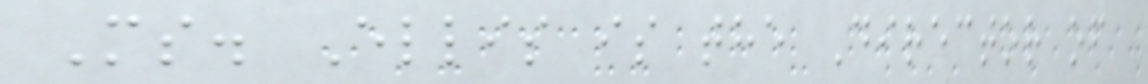Ms. Ellis is the Director of
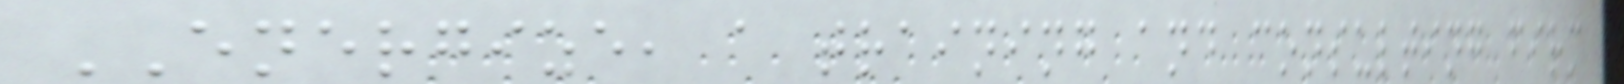ENERGIZE, a training and consulting firm
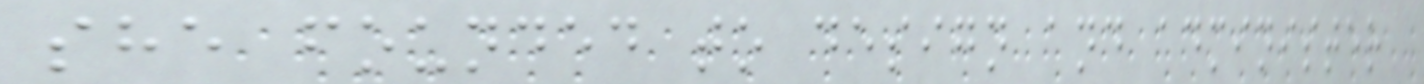she founded to design and administer
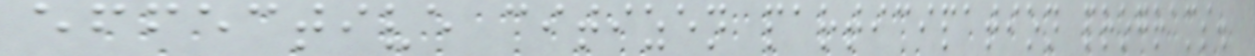effective citizen participation programs.
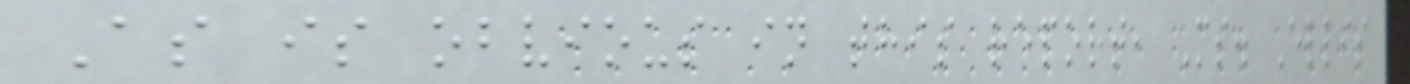As is obvious in this report, Ms. Ellis
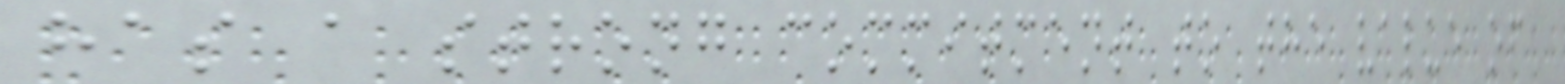has a strong commitment to the value of
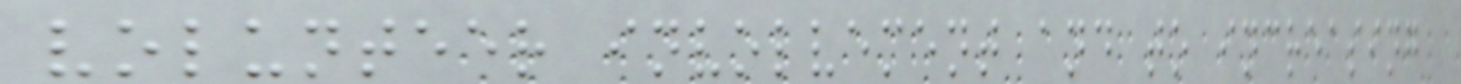volunteer involvement and to increasing
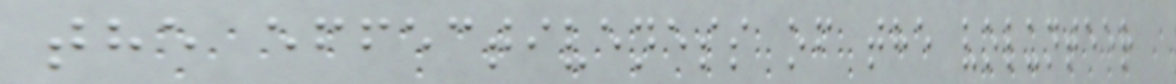the effectiveness of the volunteer
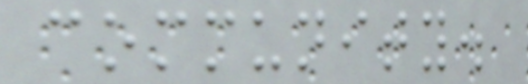community.
